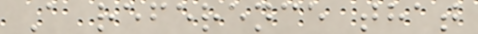A reference that
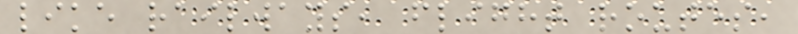like railways, flight routes,
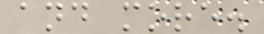and more.
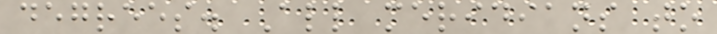degrees. All meridians to
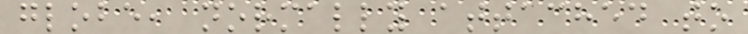globe, normally attached to
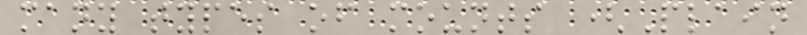many types of mounts (Plain
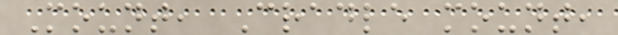Mount, Cradle mount,
